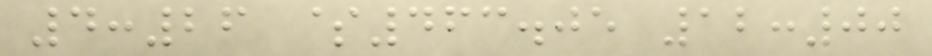4:26 $463.05 12:00
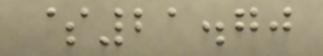$21.70
